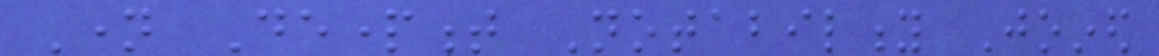Name Department Notability Joined
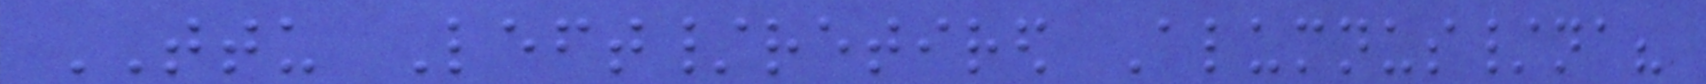TTU Left/retired Alumnus/na?
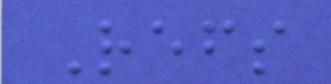Refs
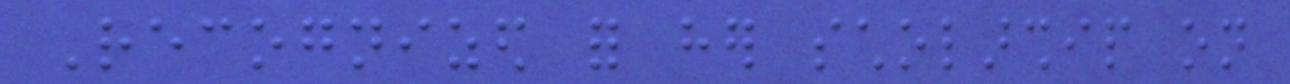Recognized for her scholarship on
